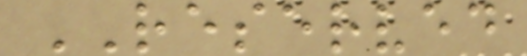RESERVED
